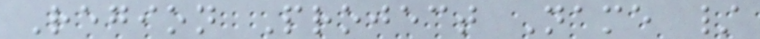Region Project Name /
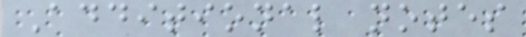Additional notes
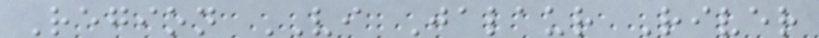Region VI Jalaur River
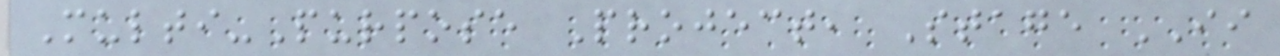Multi-Purpose Project, Stage II
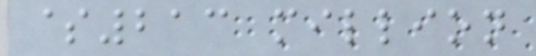$213 million
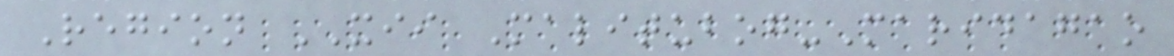Region XII Malitubog-Maridagao
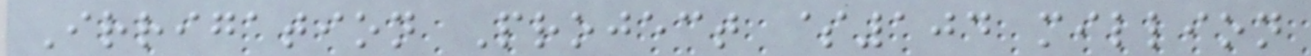Irrigation Project $104 million
